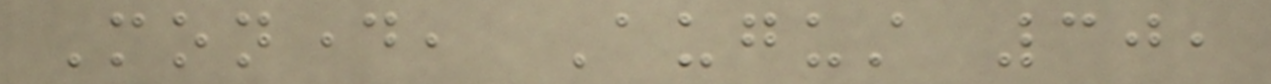Monday, August 30,
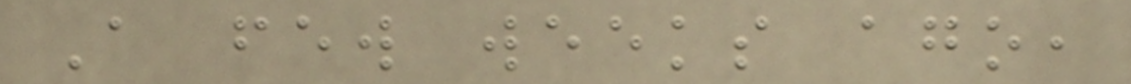A few weeks ago,
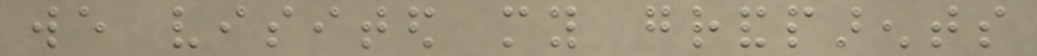we visited my grandparents
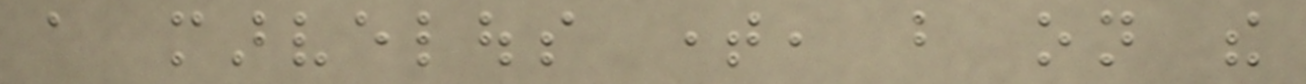a marvelous time, but on the
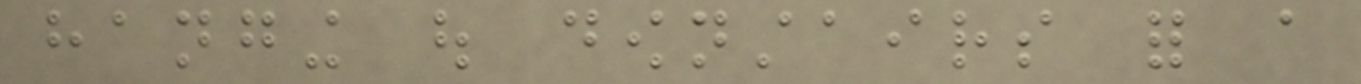hanging out downstairs for a
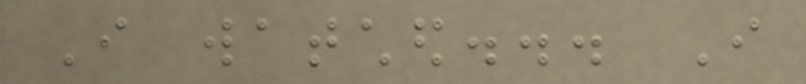I watched... I
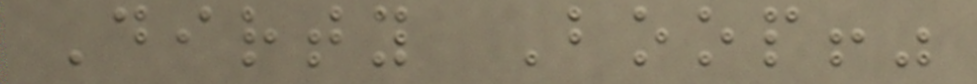Dirty Boop!"
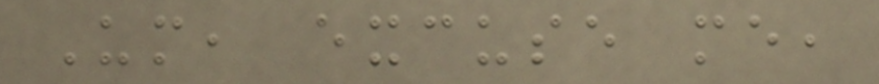Um, excuse me,
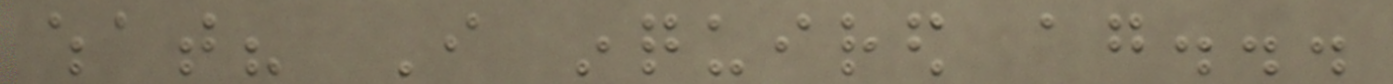what? I inquired again...
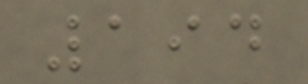194
